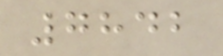7842
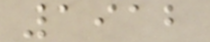1912
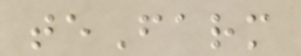teFarm
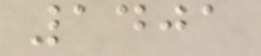1401
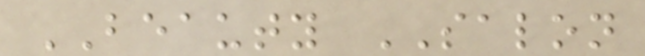BEAUTY SALON
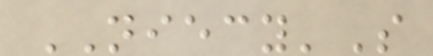NIECY'S
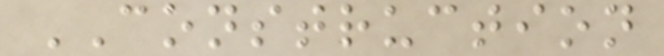CONSTRUCTION
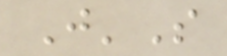J'S
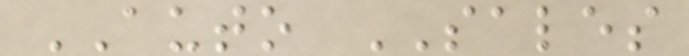AUTO SALES
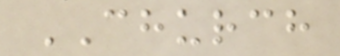CHURCH
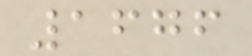1676
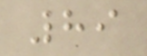89
